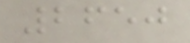2650
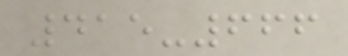415-666
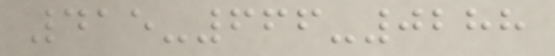415-666-0288
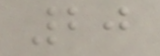20
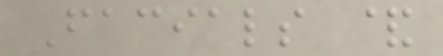Facials &
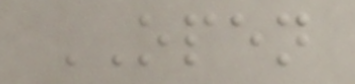OPEN
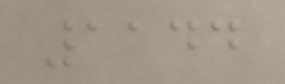1144
